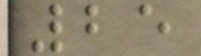25
